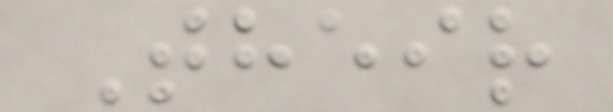Their
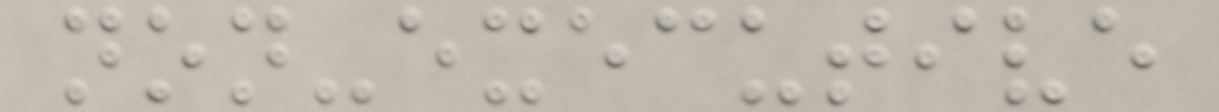non-executive
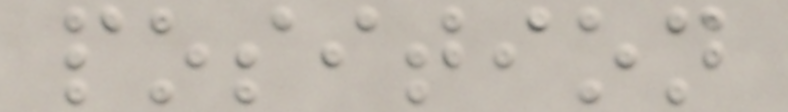position
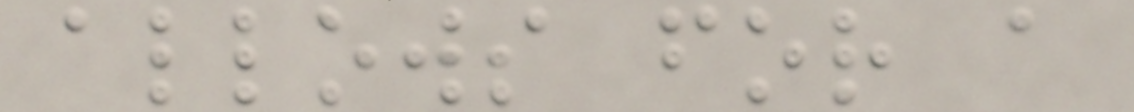allows for a
